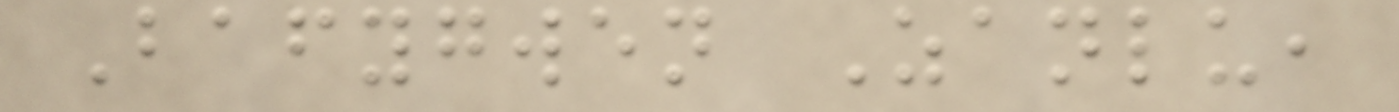Bafygwen Zanlu,
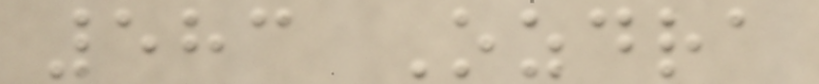583 Ozdra
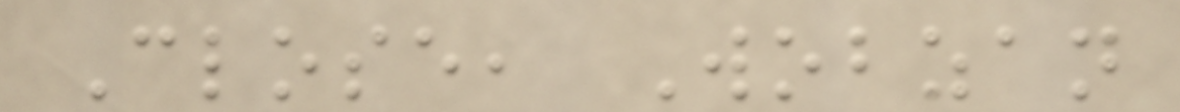Close, Wobzan
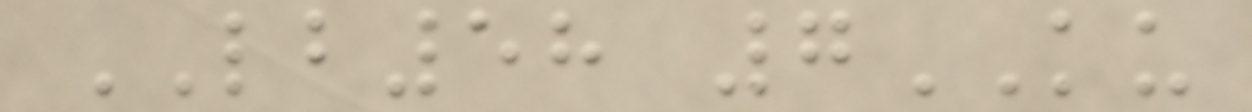LB58 7KU
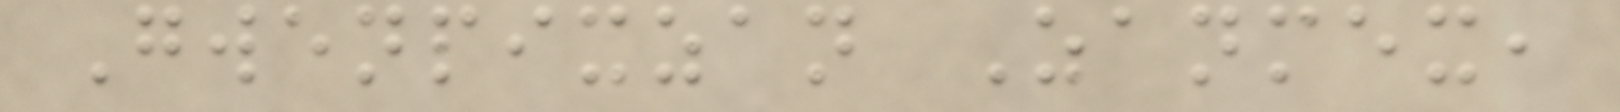Gwenpixzan Zanmex,
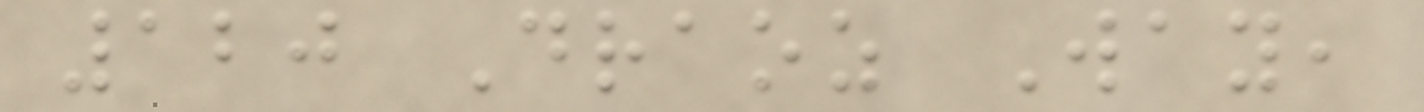120 Draoz Way,
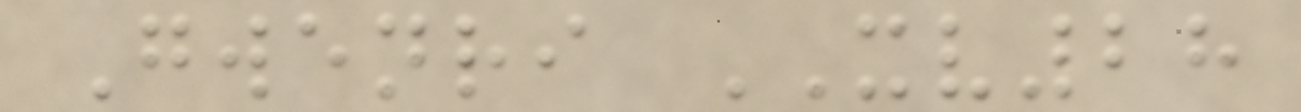Gwenri XV28
